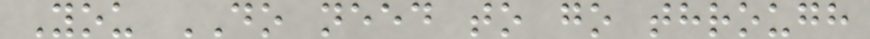You DO need to go through
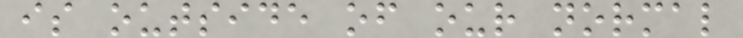is outside of our normal
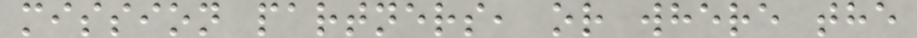mission partners, or where the
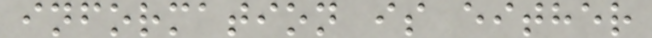information is either
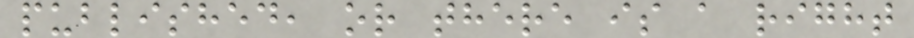published, or there is a right
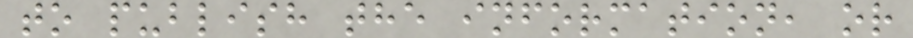to publish the information, or
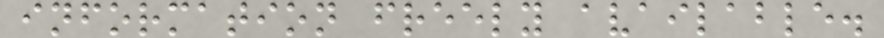information freely available.
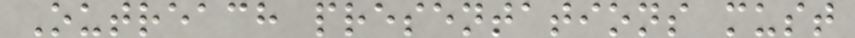Outreach presentations must
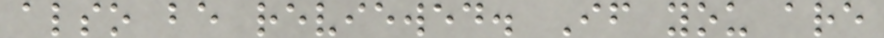also be reviewed. If you are
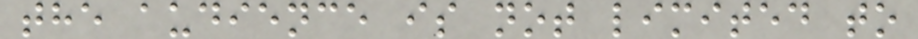the audience is not limited to
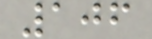106
